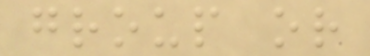group or
